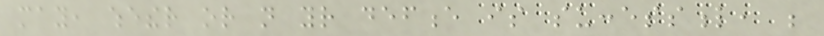may, whether or not your defence is successful, be
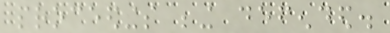proceedings being defended.
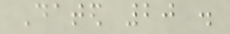Dated 20 .
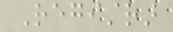Registrar
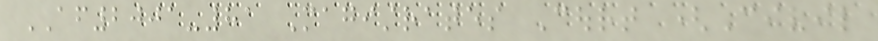AF2001-81 Magistrates Court (Civil
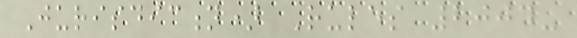Jurisdiction) Rules 2004-
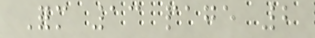Form 13 page 2
